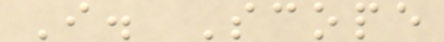I. Scope
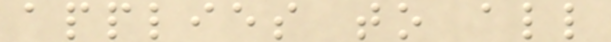applies to all
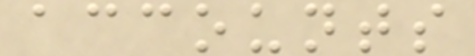accounts
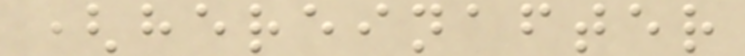(hereinafter
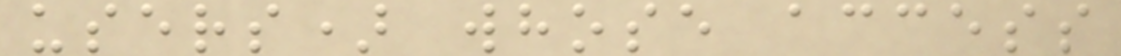users) whose access
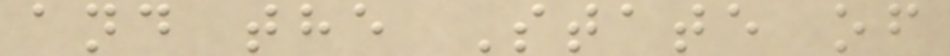and the State of
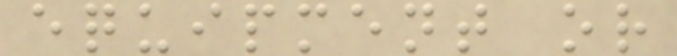equipment or
